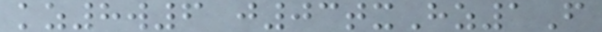kz8w6 j03txHz1F
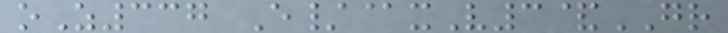oZ337 E/@xV3&GR
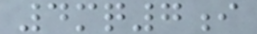4mq7i
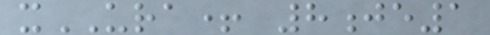xURA+ 8je1
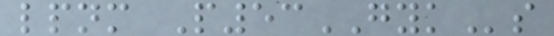lpnm P53GYKs
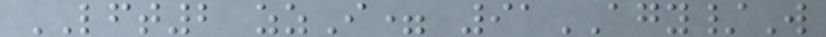LFT2 zzI= 91AGY/W
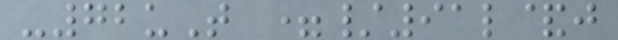-72uT =/91l&j
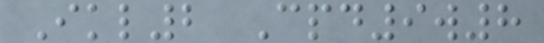Ikl2 Cpd9w8
